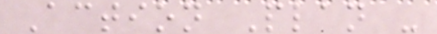Action Plan -
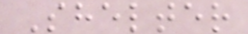Shelter
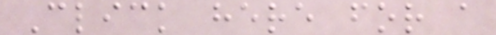Click here for a
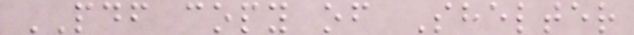PDF copy of Shelter
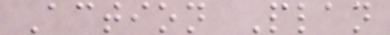Action Plan
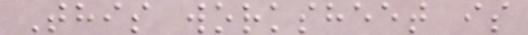This worksheet is
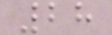28
